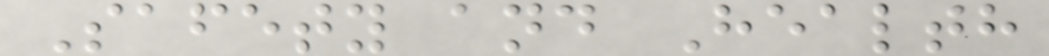Safety and Health
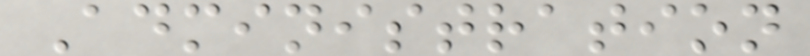Administration
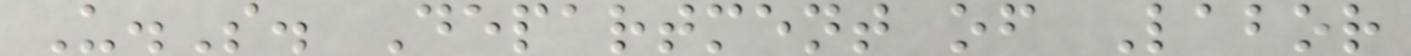U.S. Department of Labor
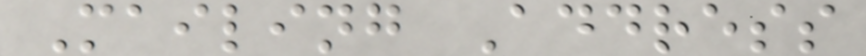Mailing Address
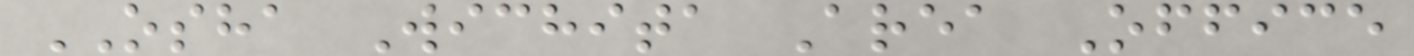OSHA Wichita Area Office
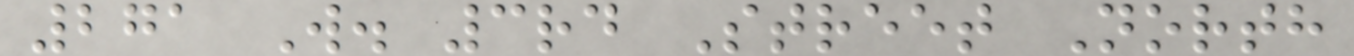271 W. 3rd Street North
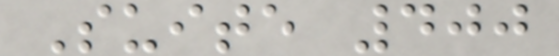Suite 400
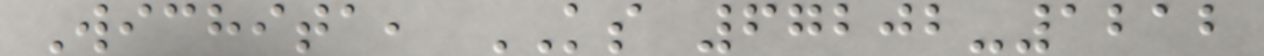Wichita, KS 67202-1212
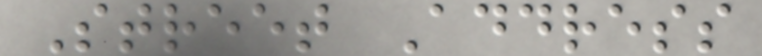Street Address
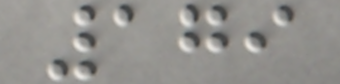179
